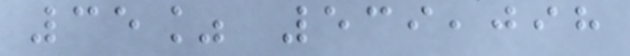35% 539,098
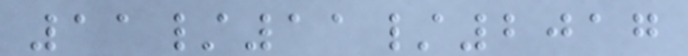11/11/2017
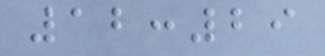12:29
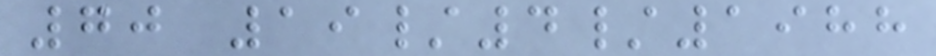70 19/4/1988
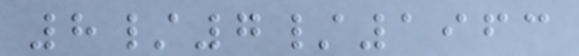8/7/1963
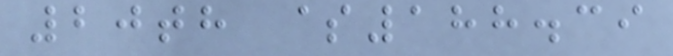20th $188.39
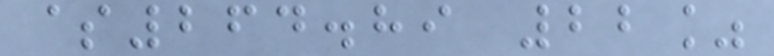$264.89 22%
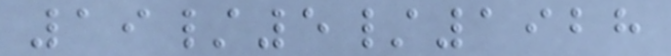19/5/1928
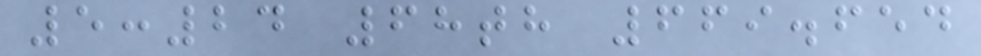5:24 68th 669.654
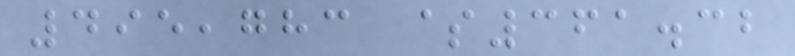495,783 $361.32
